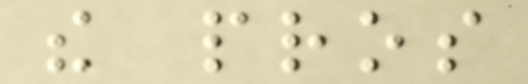the pros
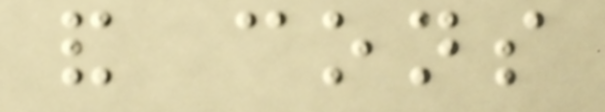and cons
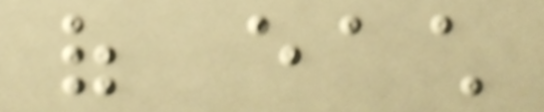of each
